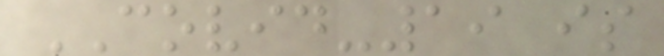COVID-19 is
